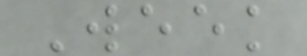Week
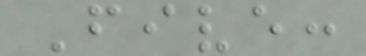Five:
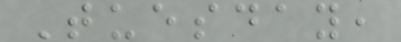Tuesday,
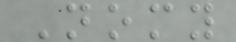Nomy
